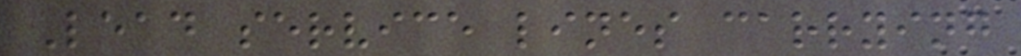Lead service lines carrying
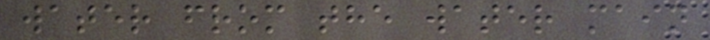water from the water main
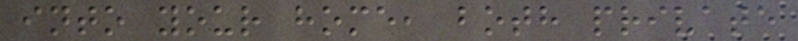into your home, both private
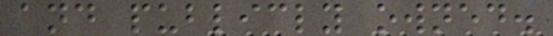and publicly owned.
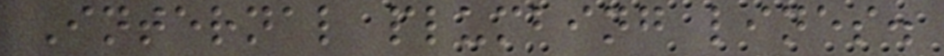Internal plumbing lines.
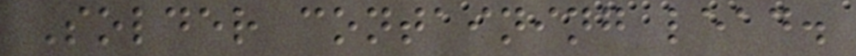Solder containing lead.
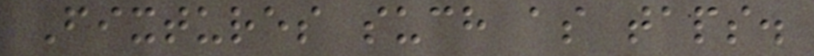Fixtures such as taps.
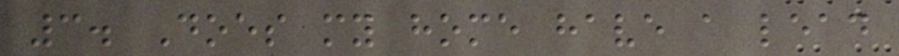3. Does my home have a lead
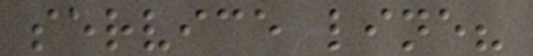service line?
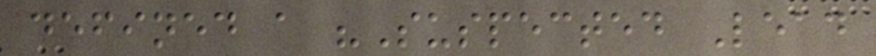defined a "Suspected Lead
